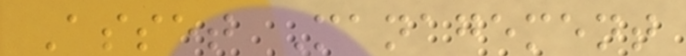Asset Management
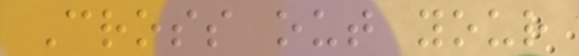Cross out your
